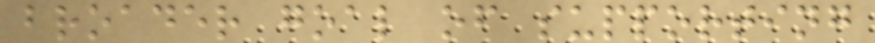broader goal of supporting
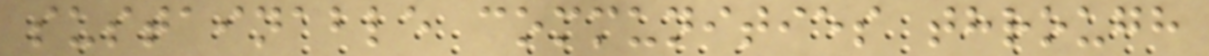sustainable communities through
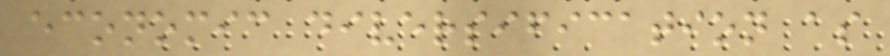economic diversification as
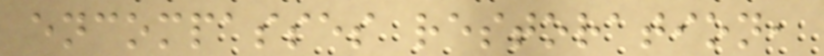encompasses restoration,
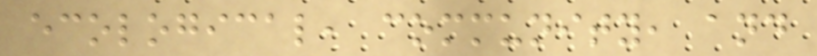ecological, community, and
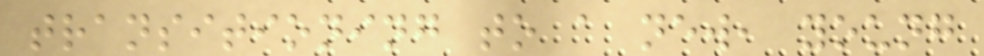transitioning to a new, young
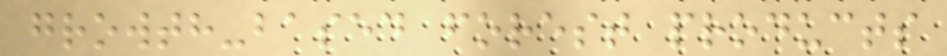growth-based forest products
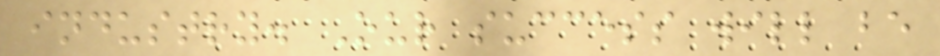industry. Our success will be
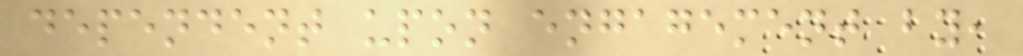dependent upon engagement by,
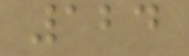124
